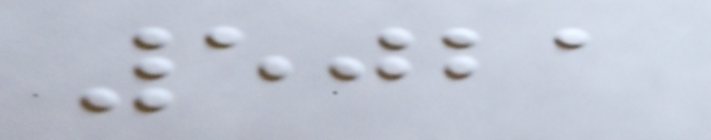5021
